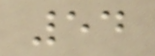54
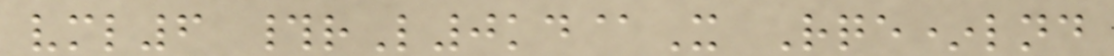vml6 #rL0kd@X Rqe*lnd
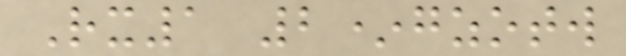Rx1 2*gzotw
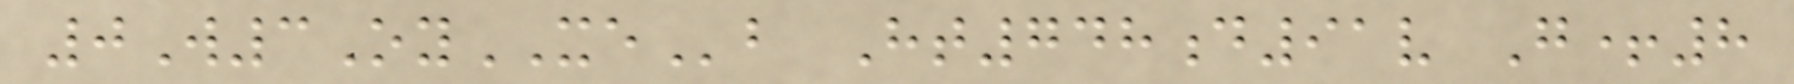0W3OyXEb Ht748d91v G+8
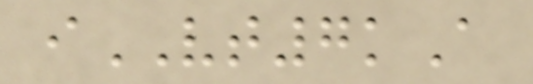iVT7kA
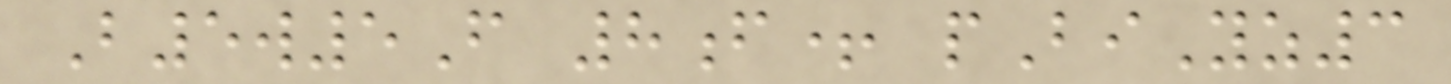B5w5F 8f+ pBiYz3
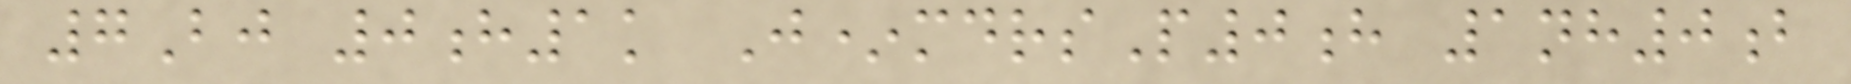7Bj 0h1k J*mdrsP0h 1nh0b
